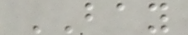BAY
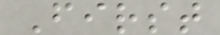First
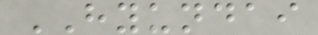HYUNDAI
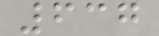637
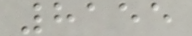8155
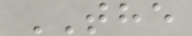THE
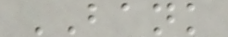BANK
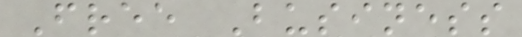Free Business
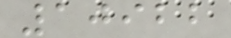10922
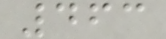463
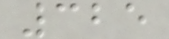325
